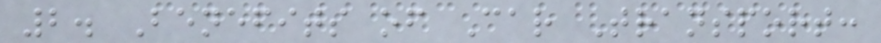2. Benefits of Car Transport:
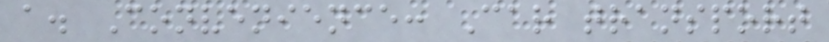a. Convenience: Car transport
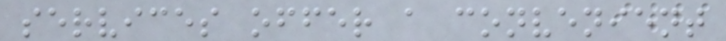services offer a convenient
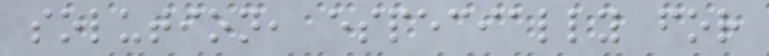solution, especially for
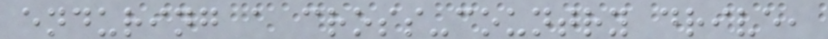enduring a cross-country drive,
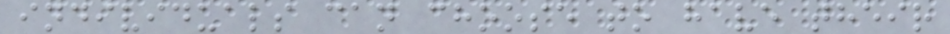individuals can choose to have their
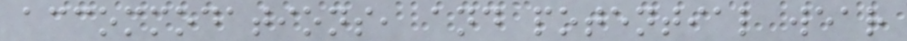accommodations, and potential wear
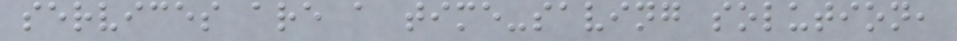services are a time-saving solution,
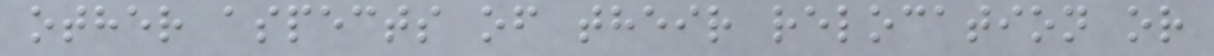other aspects of their relocation or
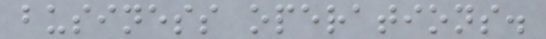business operations.
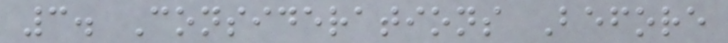3. Considerations Before
